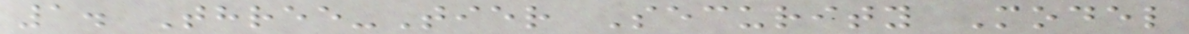1. Three-Tier Security Model
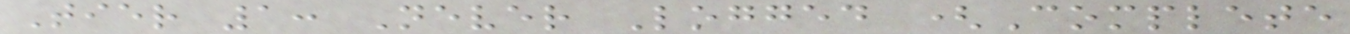Tier 1: Never Logged (Complete
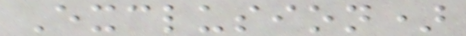Exclusion)
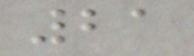21
